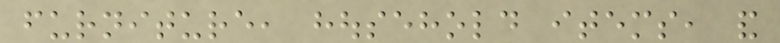furniture, household items, and
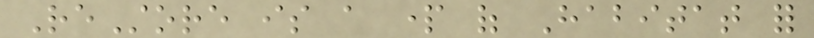ReStore is a part of Habitat for
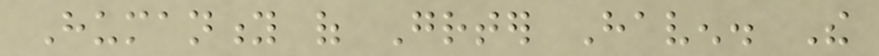Humanity of Greater Haven. The
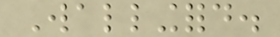Wallingford.
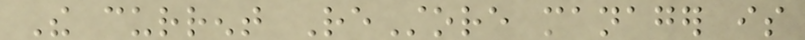The current ReStore manager is
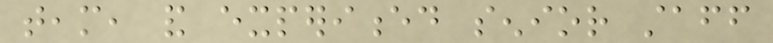team, and experienced senior staff
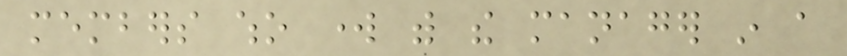members who work with the manager in a
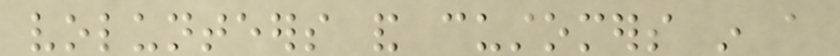volunteers and customers in a
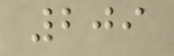209
